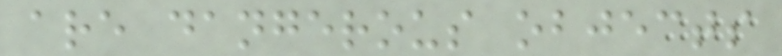are dangerous objects
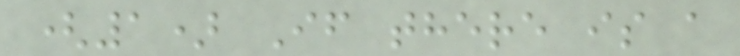(1) If there is a
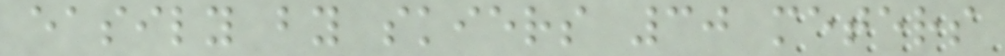easily by skiers 30 meters
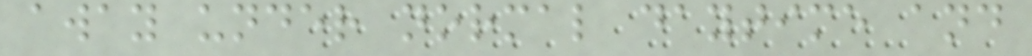away under normal daytime and
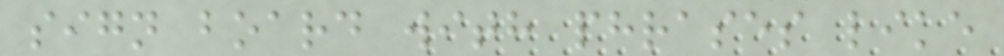sign board with phrases like
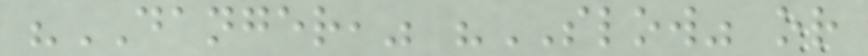"DANGER," "SLOW" or
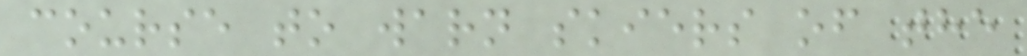course to warn skiers of the
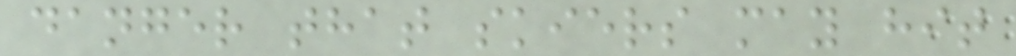danger that skiers may hit
